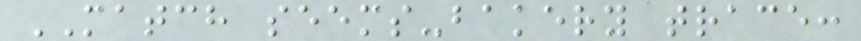MATCH seems-bakery trace:
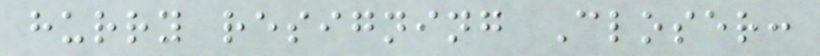hurry resigning Closer:
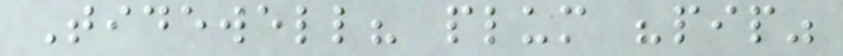Tidewell? plum "pip"
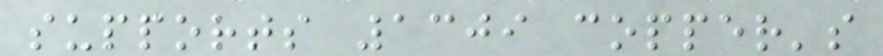supports 1309 copper's
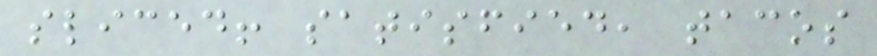sliced! satisfied, tacos
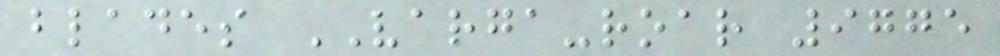blades VARGA-roar 9775
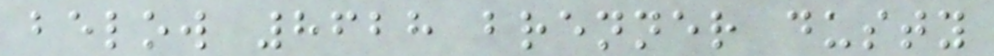below 8628 brenner dusty
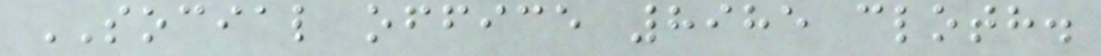SOCIAL office 8985 cloth.
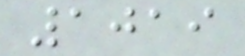1019
